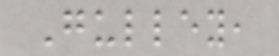Gulley,
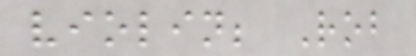violin; Rob
